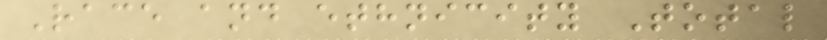Race and ethnicity Total
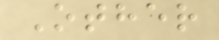Other
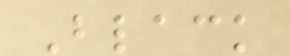Black
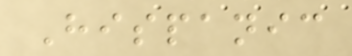Hispanic
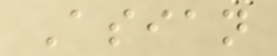Asian
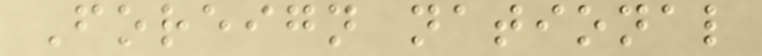Foreign national
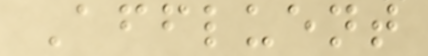Affluent
